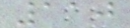110
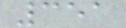351
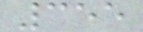355
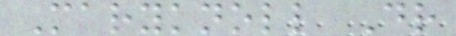Maryknoll Dr
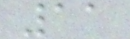11
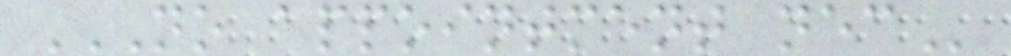NO APPOINTMENT NEC
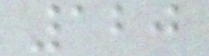120
